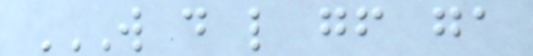W D L GF GA
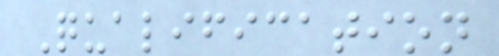Qualification
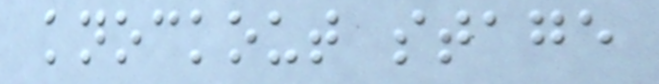knockout stage
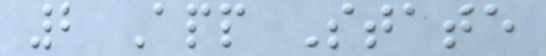2 App State
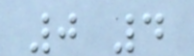0 4
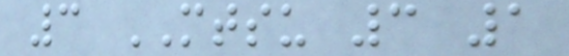3 MTSU 3 1
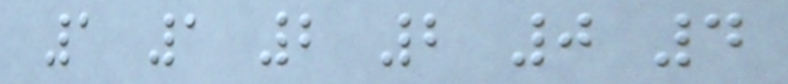1 1 2 2 0 4
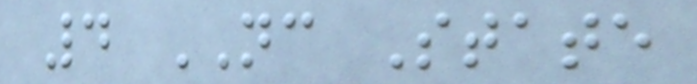4 NC State
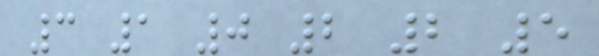3 1 0 2 2 5
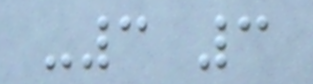-3 3
